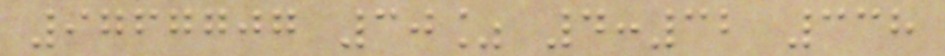9767707 30% 4:32 338
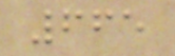665
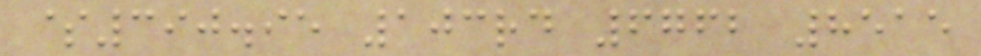$390.95 103rd 6762 8515
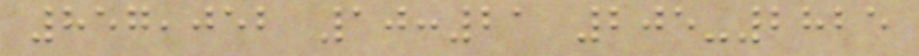857,052 10:21 205-2825
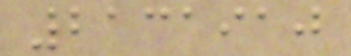2131910
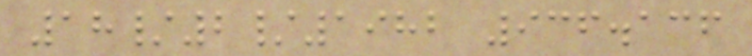18/2/1982 936.136
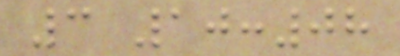3 10:08
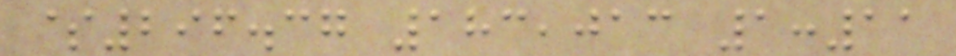$296.37 183,013 1:11
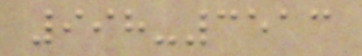998-3513
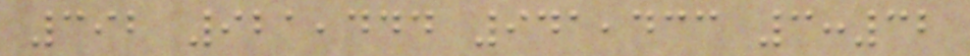392 921,444 941,433 3:32
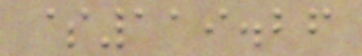$119.26
